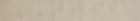NWIC
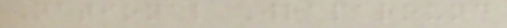National Wraparound
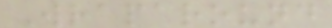Wraparound
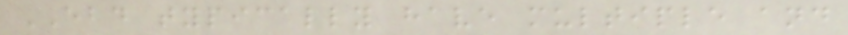EBD typically have multiple and
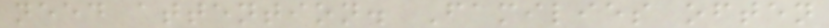need attention. Families often
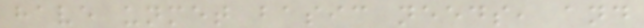have unmet basic needs, and
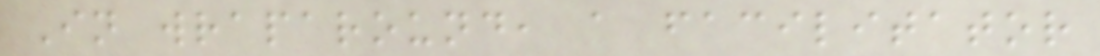In wraparound, a facilitator
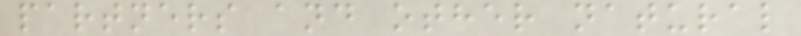partners and other natural
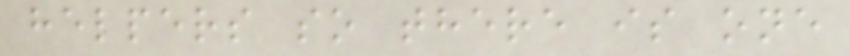helpers so there is one
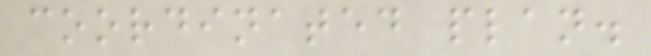coordinated plan.
